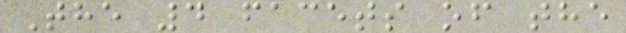The 4 facets of the
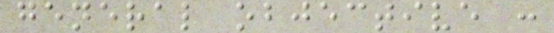general objective :
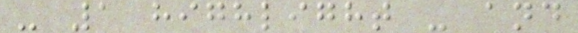- 1 highlight - and
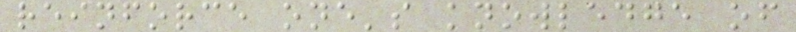reinforce one's knowledge of
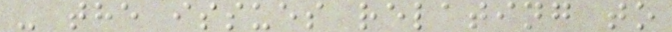- the issues relating to
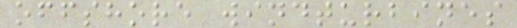offshore windturbines
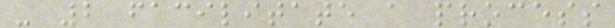- 2 facilitate a process
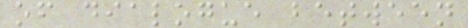of dialogue between
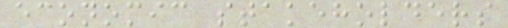economic stakeholders
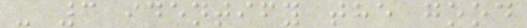- 3 identify the good
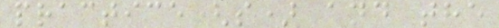practice(s) and the
